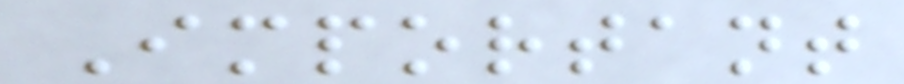Important
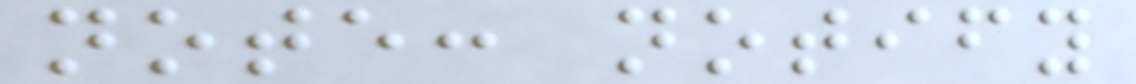note: notify
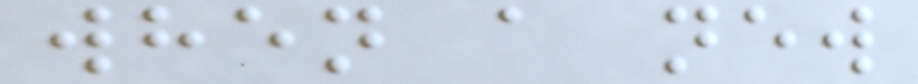when a new
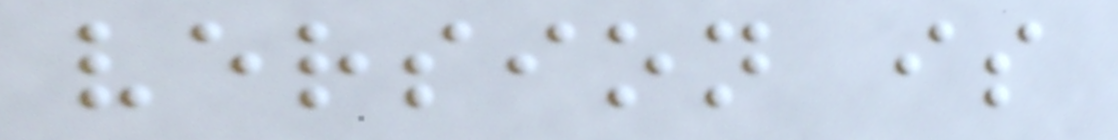version is
